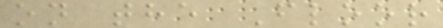on the Floor
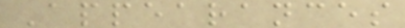Appearances
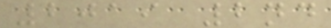2019 2nd
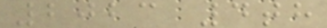2023 4th
